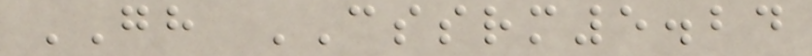GH CSSRM5.24
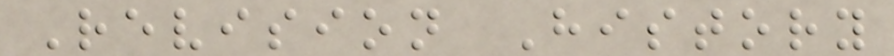Revision History
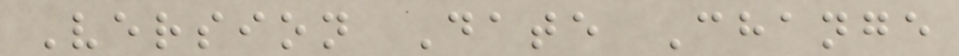Version Date Change
